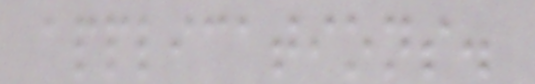applications.
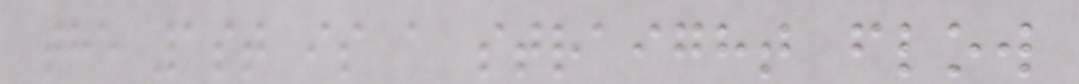the 1st is a straight flow
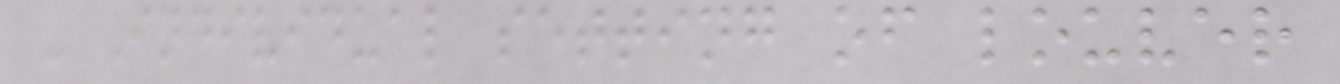- Individual setting of louver
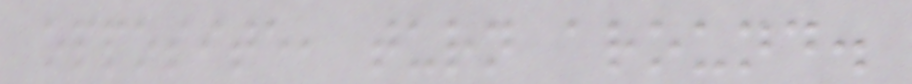opposite, turn around.
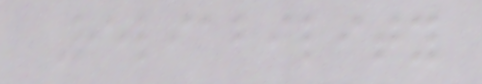Reliability
